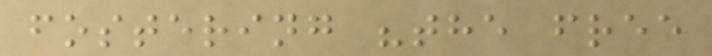fostering "the free
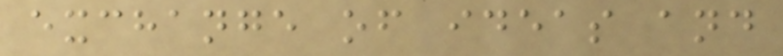exchange of ideas and
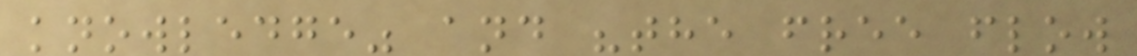knowledge" and "the free flow
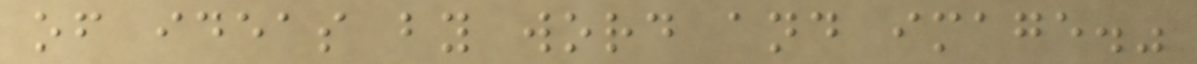of ideas by word and image."
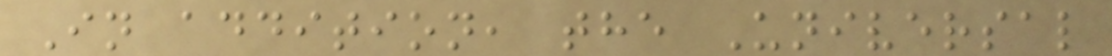In addition, the Universal
